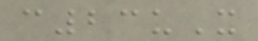c23uX
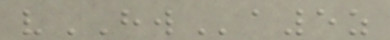vHWa5z
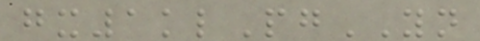gx1klPgYN
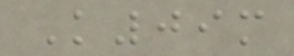K09m
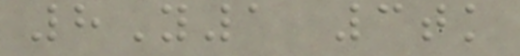8Y1 3tk
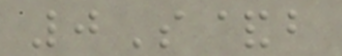0S&b
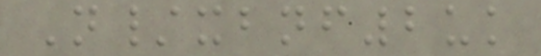N/xbnf2uk
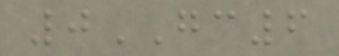0GC6
